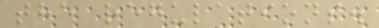the regulations.
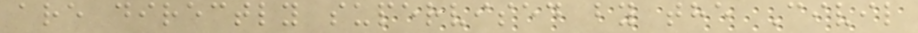are directly supervised by the Civil
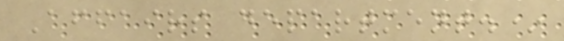Affairs department.*
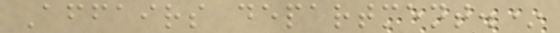Affairs department.*
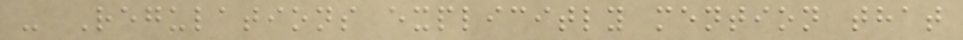- Regulations explicitly mention that
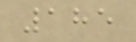185
